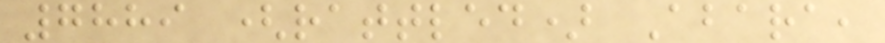7889 (rattled) Abara,
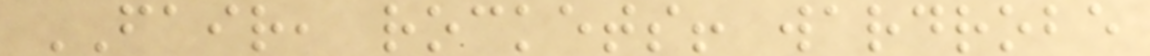FAIR, rockets! wardrobe
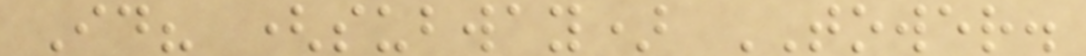Id? (subway) TOWER.
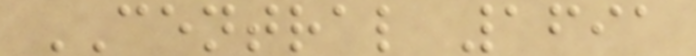CENTRAL 1691
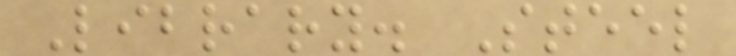Library. Steel
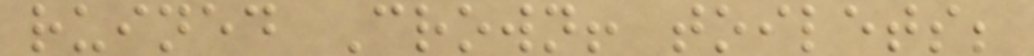ruined Crown! toilets;
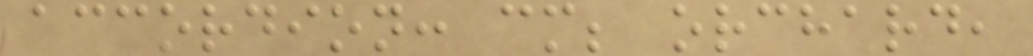accordion: cm; orchard,
